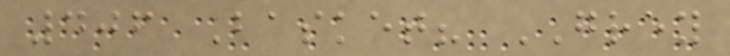406 Basket? GREY
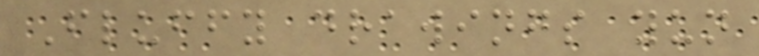Fluffy drawings yun
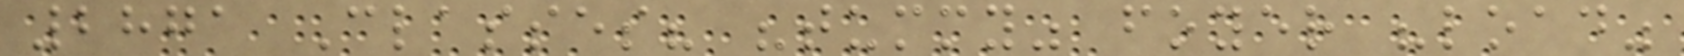2871 Classes? "tummy" foyer "load"
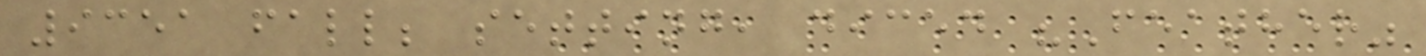9351 fall; setting, diced "Feather"
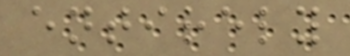entirely
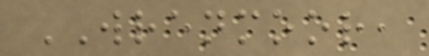WRENMOOR,
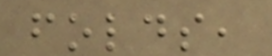folds,
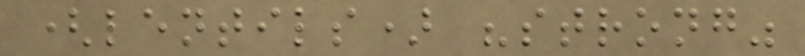(lentils) "strong"
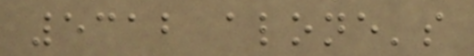5312 alone's
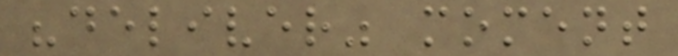"deliver" moment
